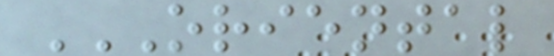ORIENTAL
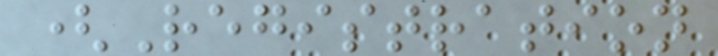(Registration
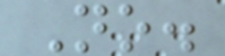No.
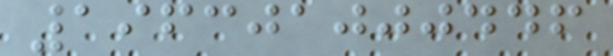196301000446
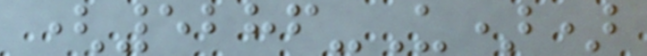(5286-U))
